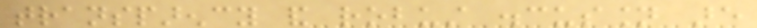transparency and robust discussion are
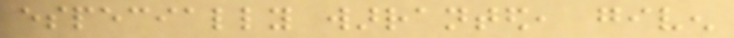especially warranted, given
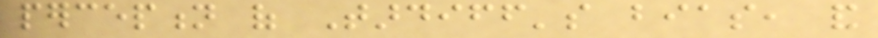perception of Tardiff's bias, and
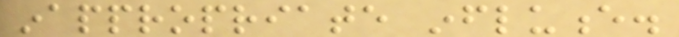inappropriate influence.
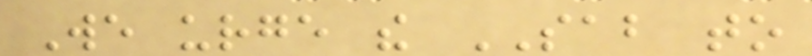We urge the SAB to
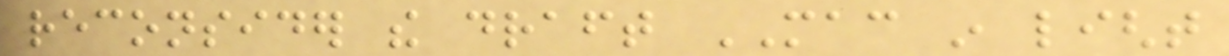reconsider the draft MAC in light
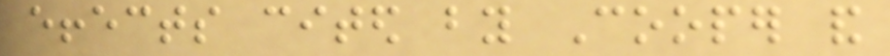effects cited by Cooper and
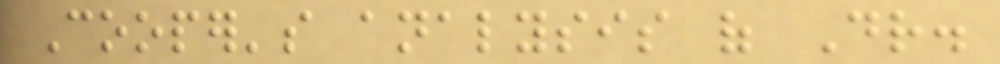Cooper's analysis of Dr.
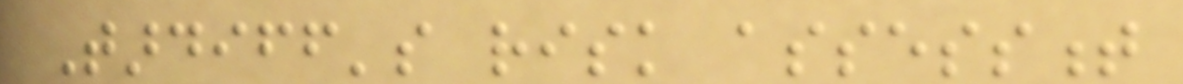Tardiff's risk assessment
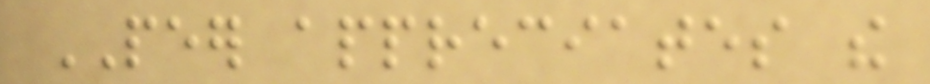PEER appreciates the
